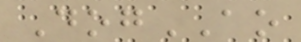DogAO
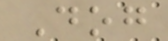Dog
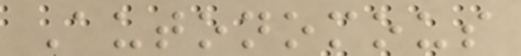Autonomous
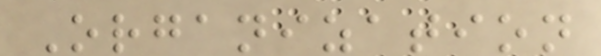Organization
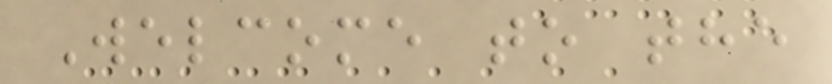Welcome to the
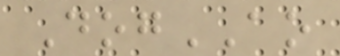DogAO
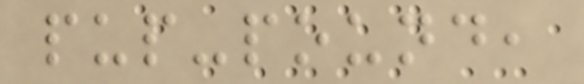pup-pound,
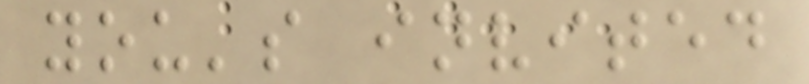you's invited
